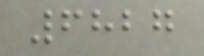6827
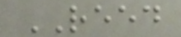REED
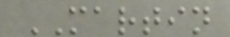MARTIN
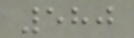580
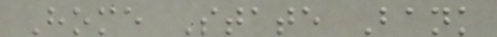Home State Bank
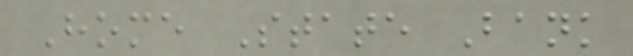Home State Bank
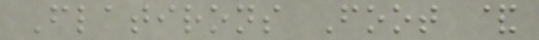Flatirons Foot &
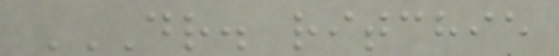DR. RITCHIE
